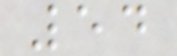54
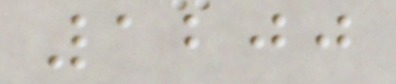1200
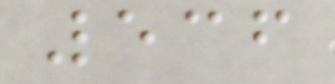536
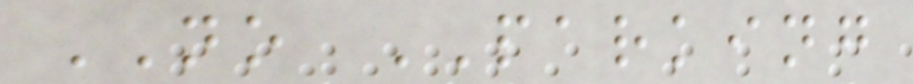NO PARKING
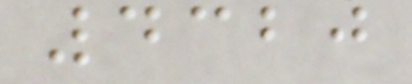4320
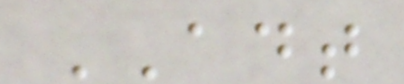ADT
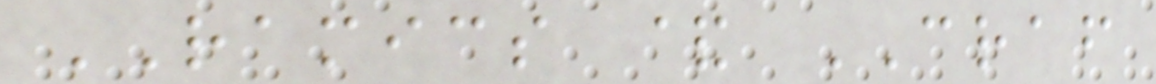RAMICS & CRAF
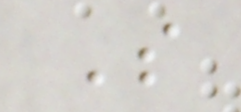S
